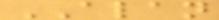ALAN
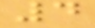4
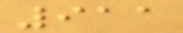911
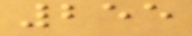255
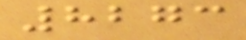8273
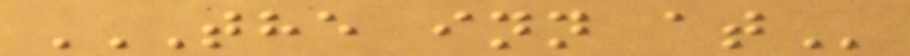THE INN AT
